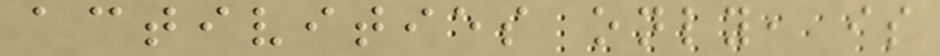activities only, is
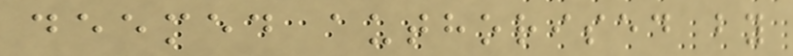deemed authorised by
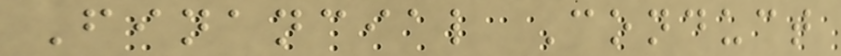Financial Conduct
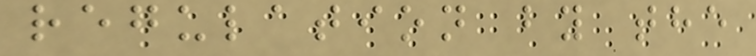regulation by the
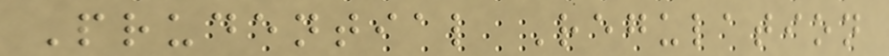Prudential Regulation
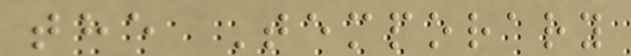the Temporary
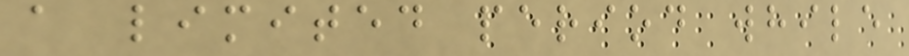a limited period while
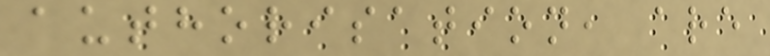authorisation, are
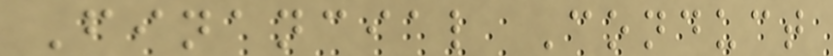Financial Conduct
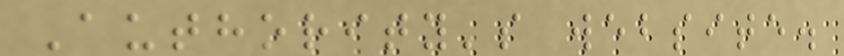Authority's website.
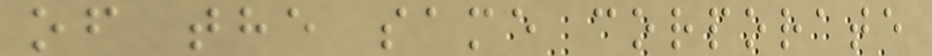of the same corporate
